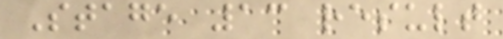Stage 13 result
